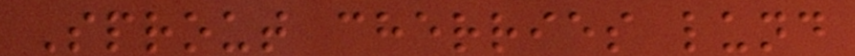Sprout cherries lund
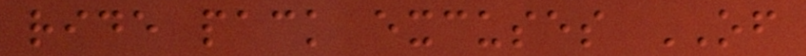ride pack excuses OF
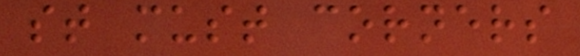st must corners
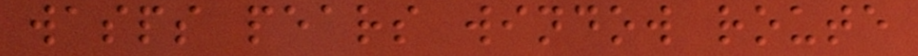wasps pears window route
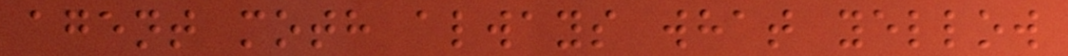agent moth always what yellow
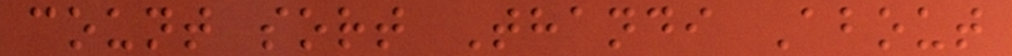count sort Thandi About
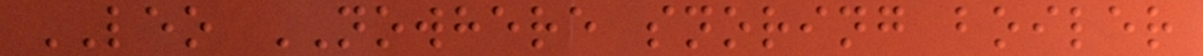LEO NOWHERE snoring boiler
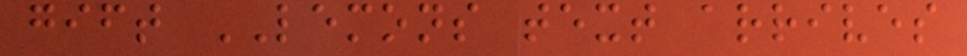gift LEMONS text arrives
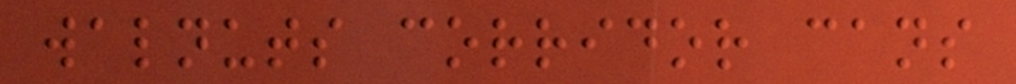walnuts corridor cans
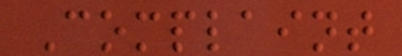Complaint
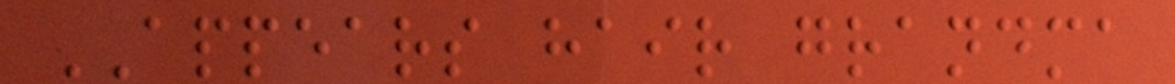APPEARS hair grandma
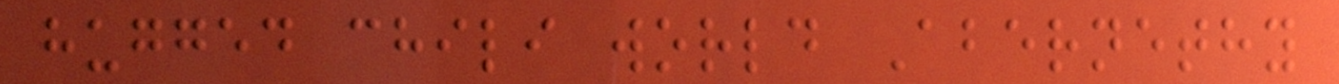hugged chili world Abernethy
